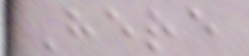Here
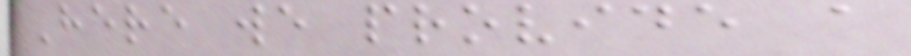Here we provide a
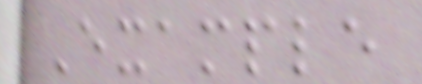Example
